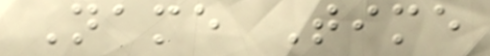Name Time
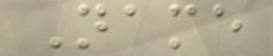Name
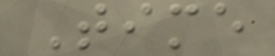Time
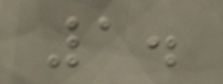1.
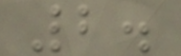2.
